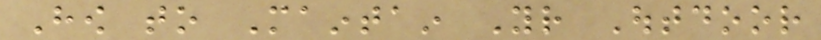How to Maintain Your Outdoor
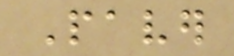Paver
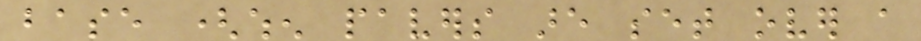base (when pavers are set over a
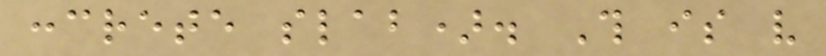concrete slab). This is very
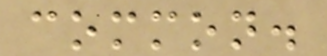common.
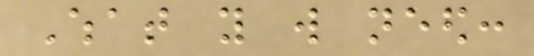What you will need:
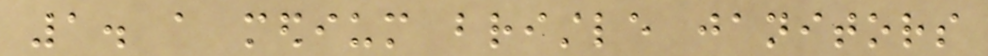1. a medium bristle janitors
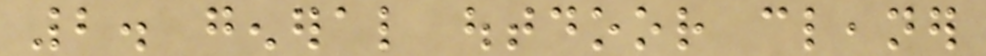2. general outdoor cleaner
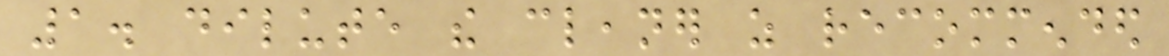1. dilute the cleaner as recommended
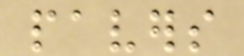pavers
